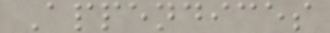Appendices
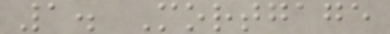1. Mortgage
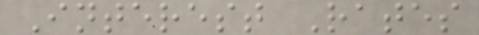Interest Rates
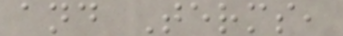and Terms,
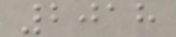2018
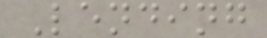Lending
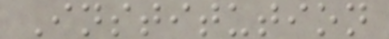Institution
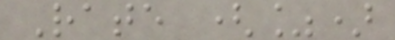Rate (%)
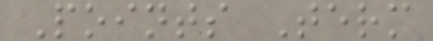Points Term
